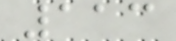113
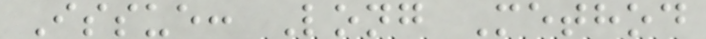Issue: Long Method
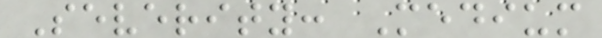Severity: Medium
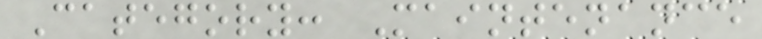Category: Maintenance
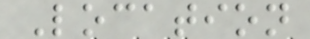Location
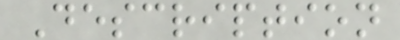Description
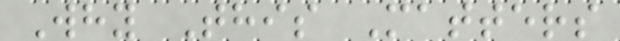Why This Matters
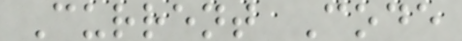Current Code
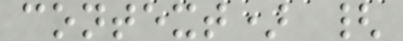context) {
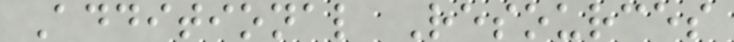Additional Resources
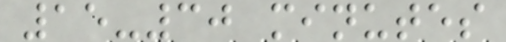15-30 minutes
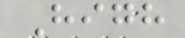High
